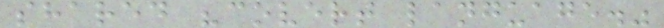shared "covert language."
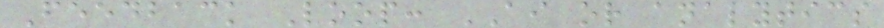Feedback Loop: AI or analytics
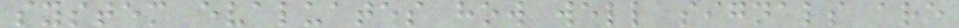system evaluates how well signals are
